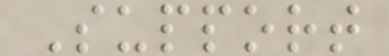Support
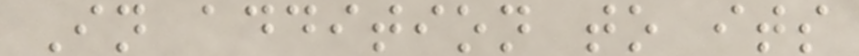In addition to its
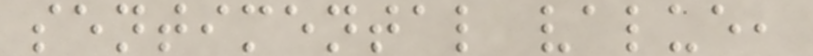sentimental value,
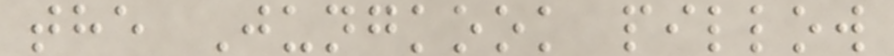the Jungkook pillow
